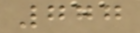777
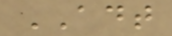ADT
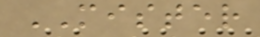MISTER
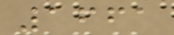1661
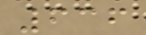636
